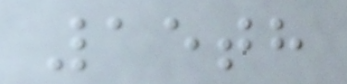15th
